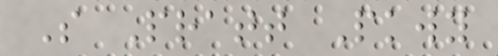S Pratt Pkwy
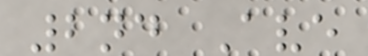2nd Ave
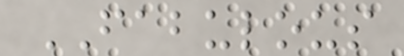FABULOUS
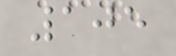105
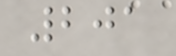201
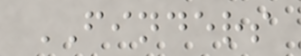FINDERS
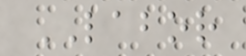LABOR
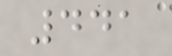441
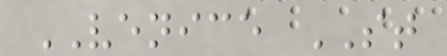VENICE ST
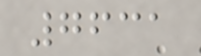7631
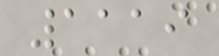1119
